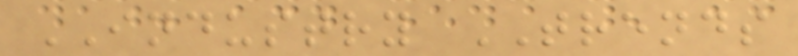INDUSTRY TRENDS
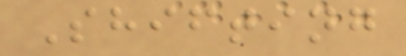Shifting
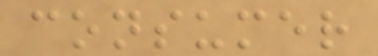consumer
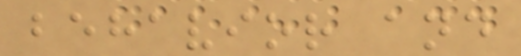behavior and
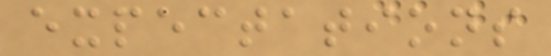expectations
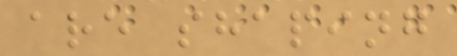are shaping
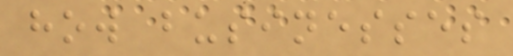how businesses
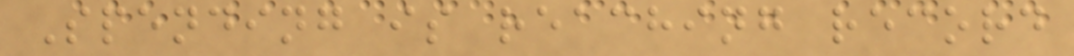Spending is reaching record
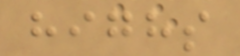highs
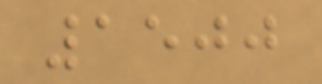1500
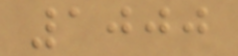1000
